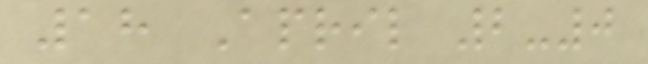18 April 2-0
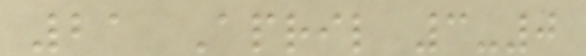21 April 3-0
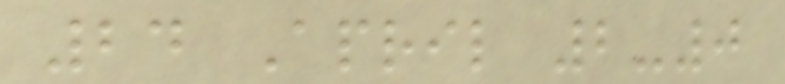24 April 2-0
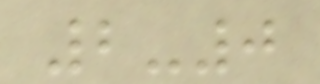2-0
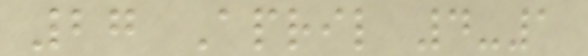27 April 4-1
